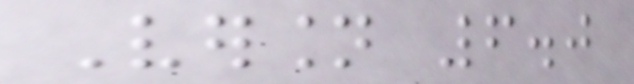Version 6.0
